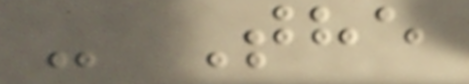- The
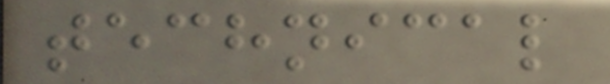technical
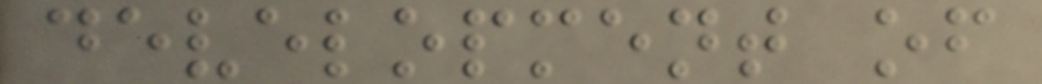development of
